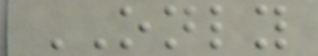ONLY
